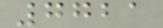7721
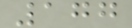177
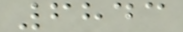6843
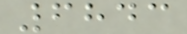6843
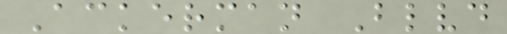Ackerman Blvd
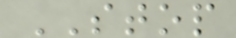STOP
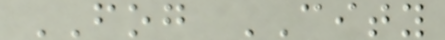FOG CITY
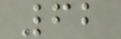62
